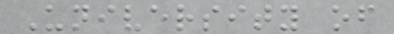University of
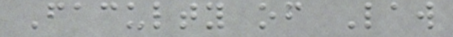Faculty of Law
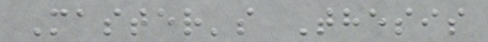Master's Thesis
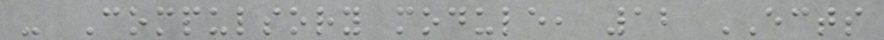- Compulsory module, 12 ECTS
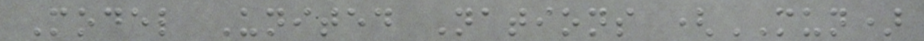Model United Nations (MUN)
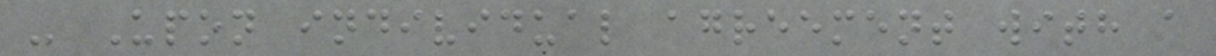- Upon individual agreement with a
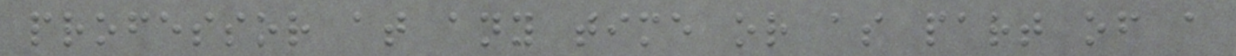professor at any time or as part of a
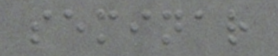seminar
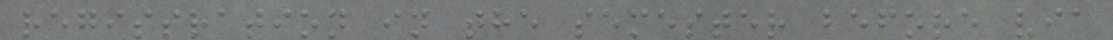registration in the semester before via
